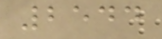2544
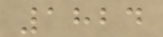1824
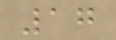17
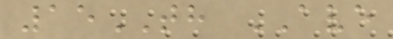15TH AVE
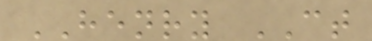HENRY CT
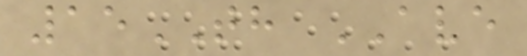15TH AVE
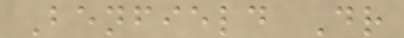Benfield Dr
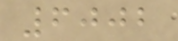6002
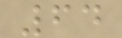64
